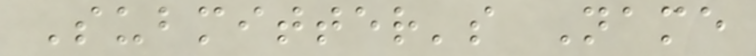Submitter's Name
